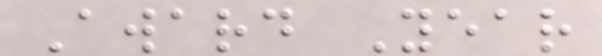Award Year
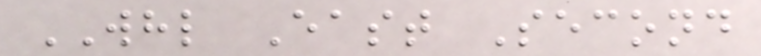WHL East Second
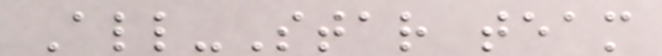All-Star team
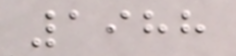1988
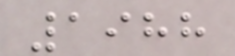1988
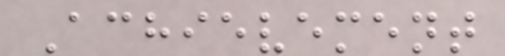Achievement
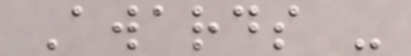Awards -
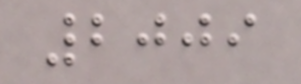2009
